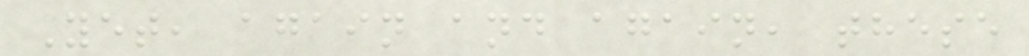Yet, again and again, these
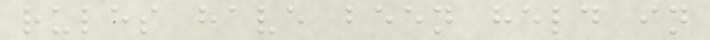rules have been held in
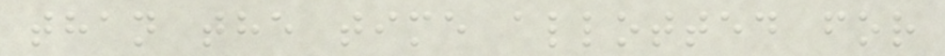than the time allotted for
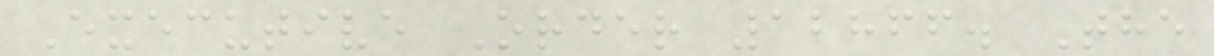Executive Order 12866. The
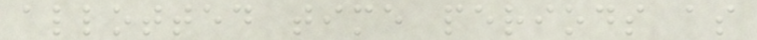allotted time periods as
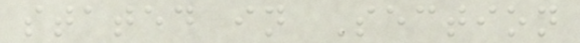stated in Section
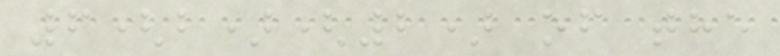6(b)(2) of the
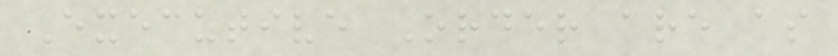Executive Order are as
